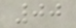00
